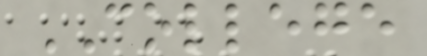COLLEGE
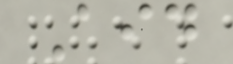Aid
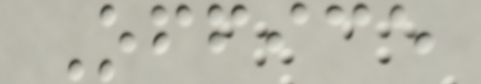Office
